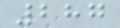287
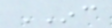INC
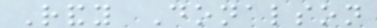Randy Donalson
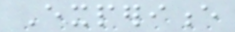Experience
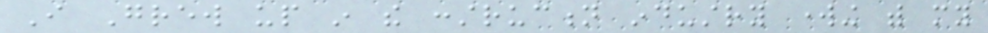I Grew up in the construction industry working with my
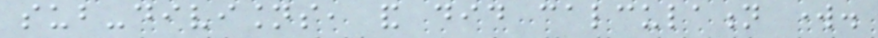sub-divisions, and did calculation work.
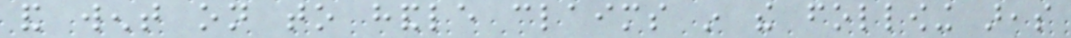and went on to handle claims in the following areas
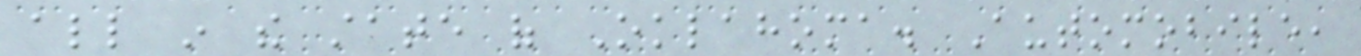all in the state of Oklahoma. Automobile,
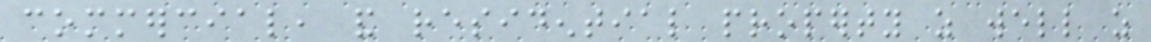commercial, and residential property as well as
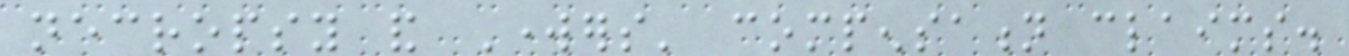necropsy and Workers' compensation claims.
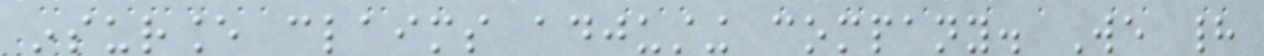insurance claims adjusting company. We had
